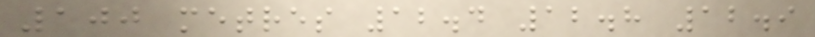100 metres 12.4 12.8 12.9
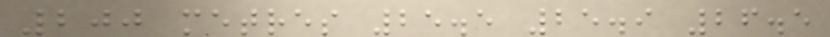200 metres 25.5 25.9 26.5
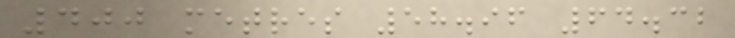400 metres 58.96 64.32
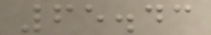65.43
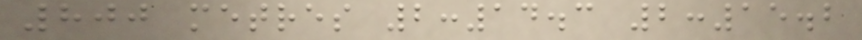800 metres 2:14.3 2:15.2
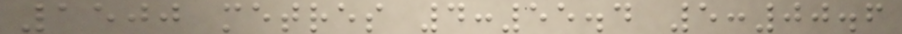1500 metres 4:55.4 5:00.6
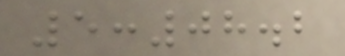5:08.2
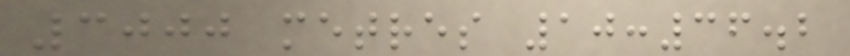3000 metres 10:36.2
